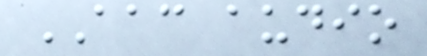AAC audio
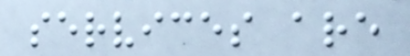services are
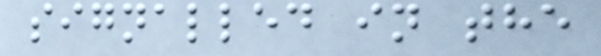signalled in the
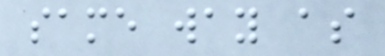same way as
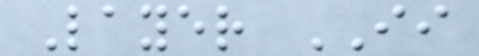Layer II
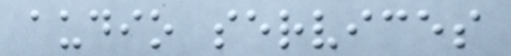audio services
